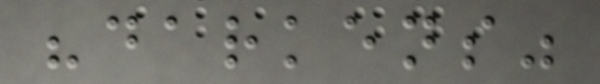"darkens"
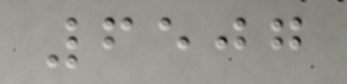6507
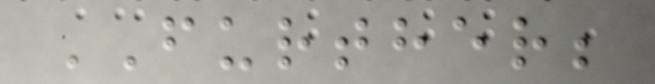FURTHER;
